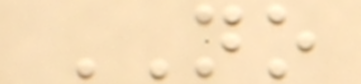NO
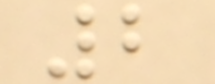2
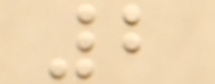2
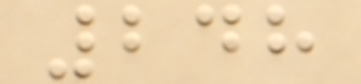248
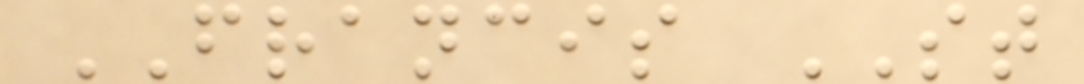FRANCIS ST
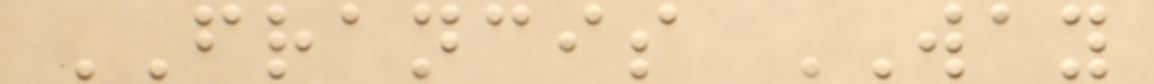FRANCIS WAY
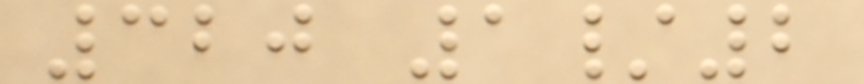320 1/2
